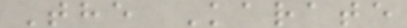The Karate
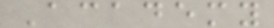Academy
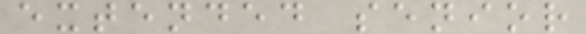extended senior
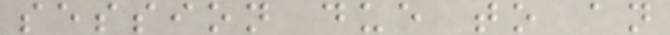session due to an
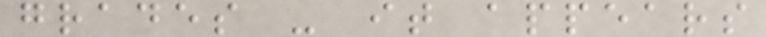grades - it appears
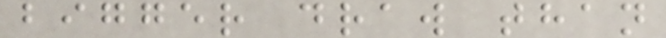bigger draw than
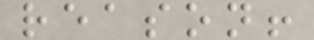reason!
